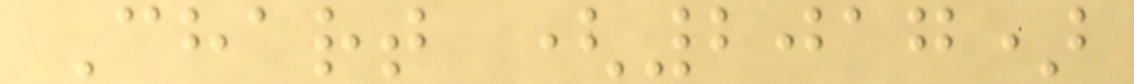Chart (2017)
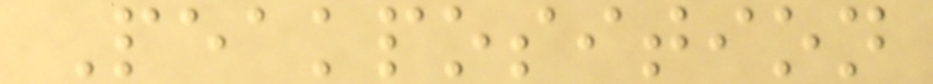Peakposition
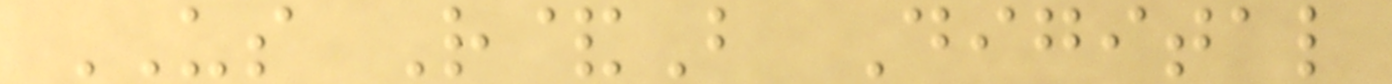US R&B Digital
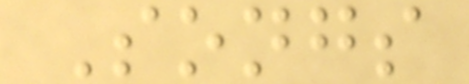Songs
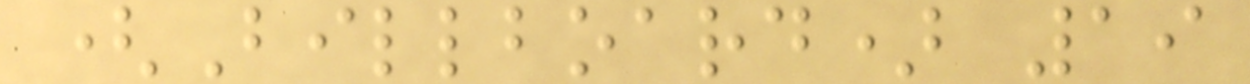(Billboard) 19
